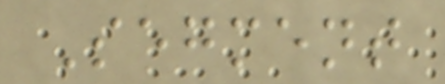Segment
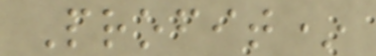Profit*
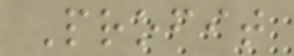Profit
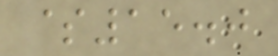$15.0
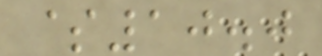$10.0
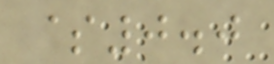$0.0
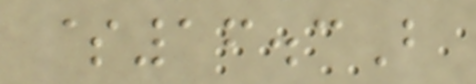$16.3B
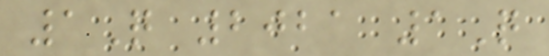1Q 2021 1Q
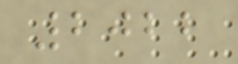2022
